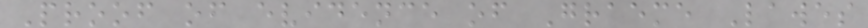Proof of evidence of Graeme Lawes
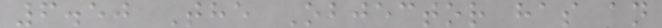6.50 The Objector has an
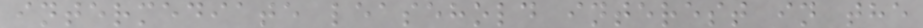intermediate leasehold interest in the
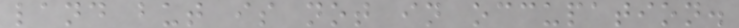land but is not in occupation.
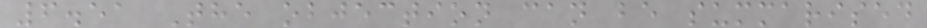6.51 The objection can be summarised
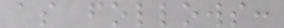as follows:
